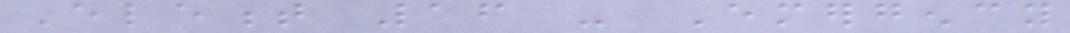Element 16 - Emergency
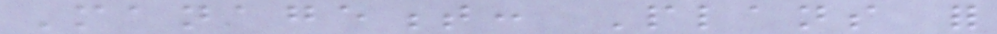Management: Plans for
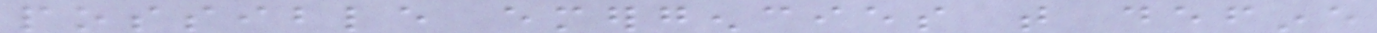possible emergencies that define
